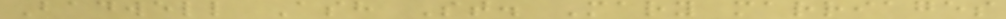Badwell Ash St. Mary marriages
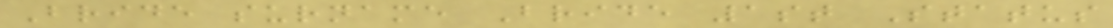Bride surname Bride 1st Status
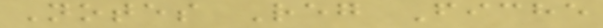Notes Reg Fiche
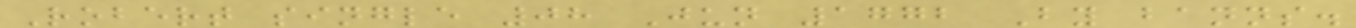Robert single 08 Jun 1772 By banns.
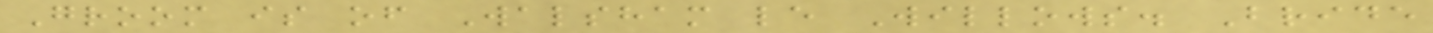Groom is of Walsham le Willows. Bride
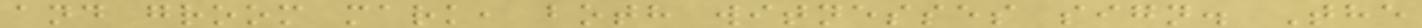and groom mark, both witnesses sign. The
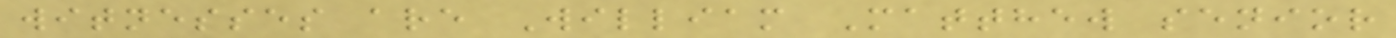witnesses are William Matthew senior
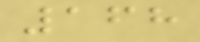168
